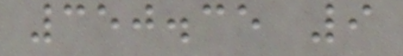350.35 9
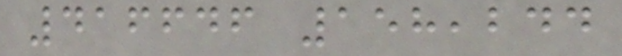416646 158,244
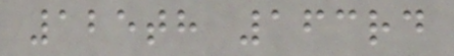125th 163rd
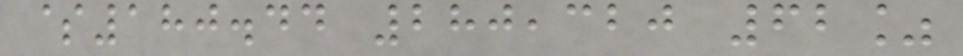$180.44 280,320 62%
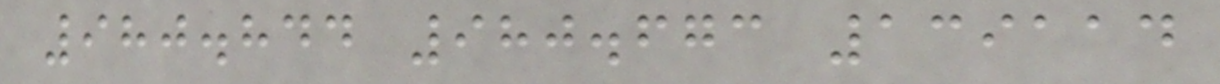980.844 980.673 139114
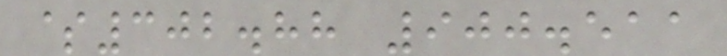$302.88 900.511
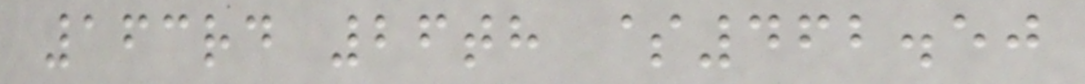163rd 26th $462.50
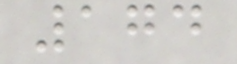174
